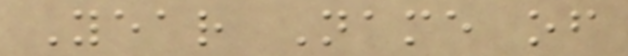Year Name of
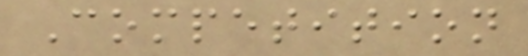Competition
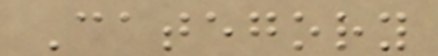Category
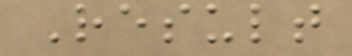Result
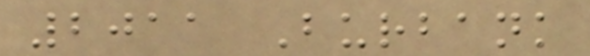2011 Burbank
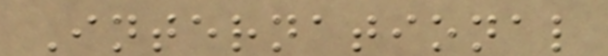International
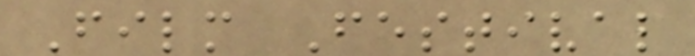Film Festival
